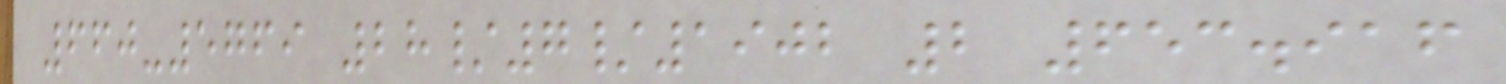660-5769 28/7/1902 2 653.916
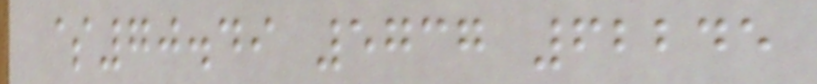$70.49 5737 62245
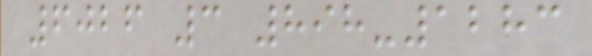6026 3 898-1283
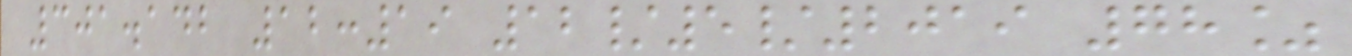301.142 12:19 12/5/2019 78%
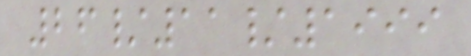26/11/1999
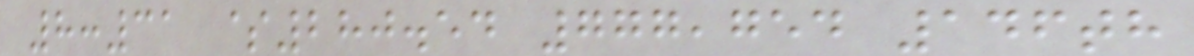8:31 $280.54 777,754 146th
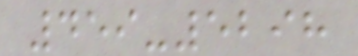459-5298
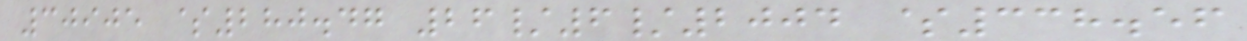30905 $280.47 26/6/2004 $338.56
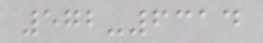572-6314
